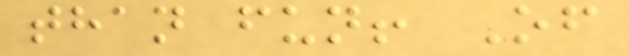than fun! Of
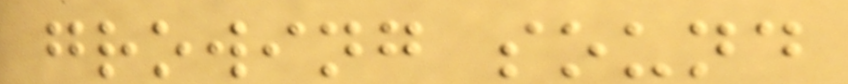growing sound
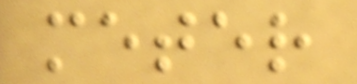meter
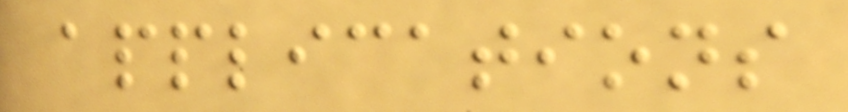applications
